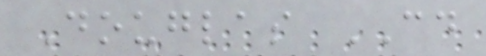Douglas CD
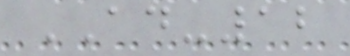AD-12
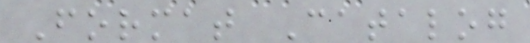Format Catalog
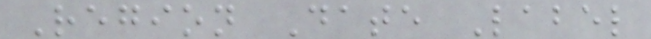Region Date Label
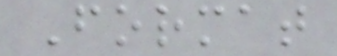Format
